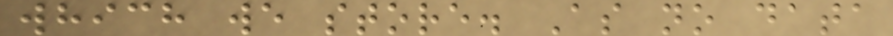which we store. As no data
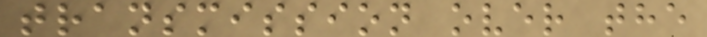transmission over the
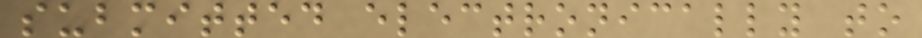submitted electronically to
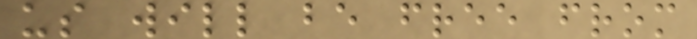us will be free from
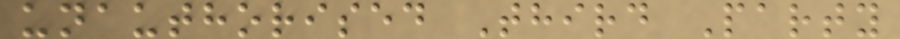unauthorised Third Party
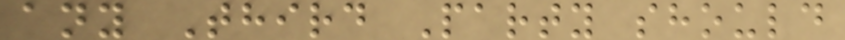any Third Party should
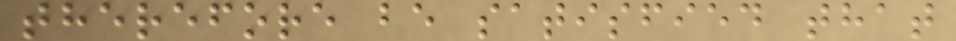therefore be satisfied that
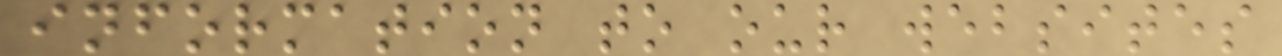information to our websites
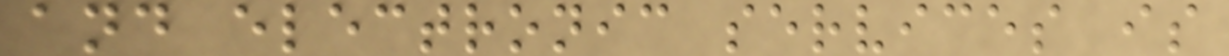and electronic services is
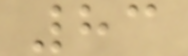83
